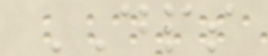DPS
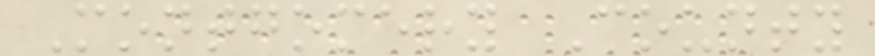Montgomery County
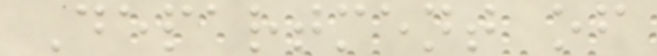Department of
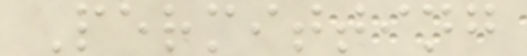Permitting
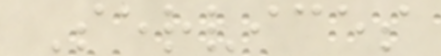Services
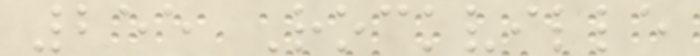255 Rockville
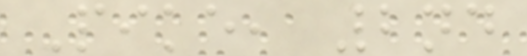Pike, 2nd
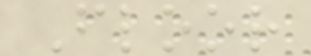Floor
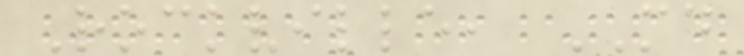Rockville, MD
